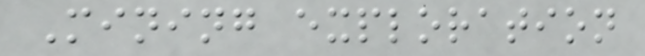Mining exploration
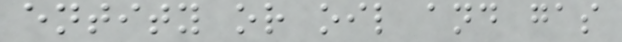entity or oil and gas
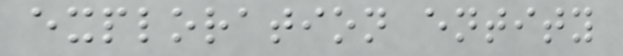exploration entity
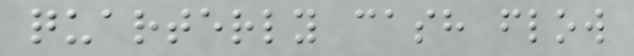quarterly cash flow
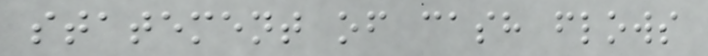statement of cash flows
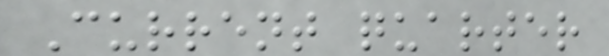Current quarter
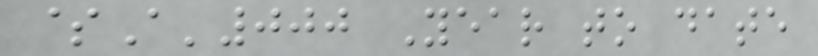$A'000 Year to date
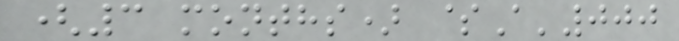(3 months) $A'000
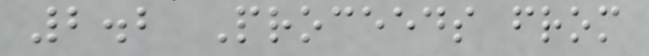2.2 Proceeds from
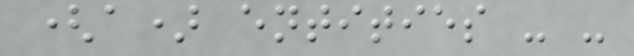(a) entities - -
